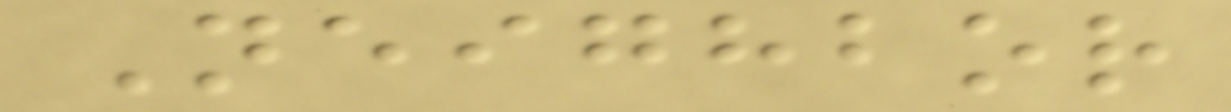Neighbor
